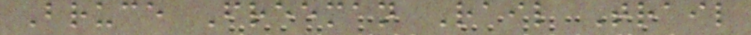Bruce Freeman Rail Trail
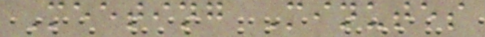Meeting Minutes
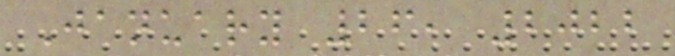January 26, 2022
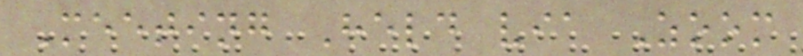Meeting Held via Zoom
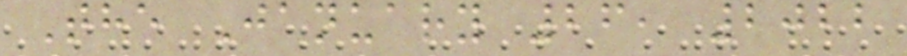The January 26, 2022
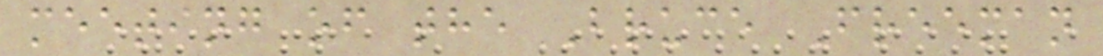meeting of the Bruce Freeman
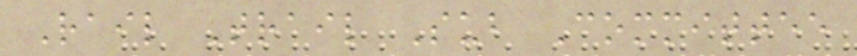Rail Trail Sub Committee
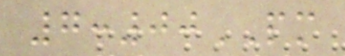7:00PM
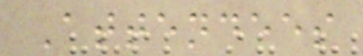Attendees
